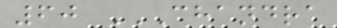60 CHANDRA
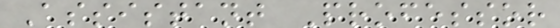Assistant Professor
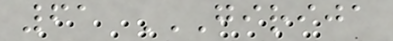61 GIRIJA
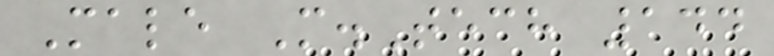Male M.Tech 144
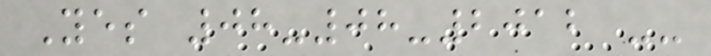Yes 08-08-2012 --
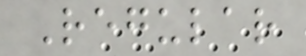Regular
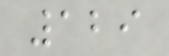129
